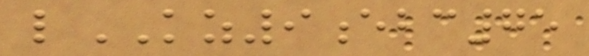lKZ9ebc75
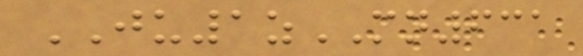JU1zMN631
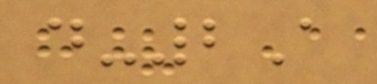d-2A
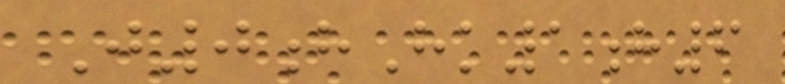J0hHk1h6
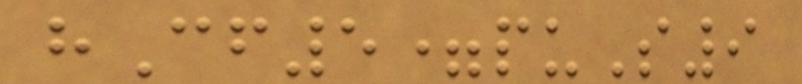hCf5=puS9
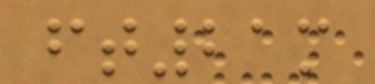ft21m
